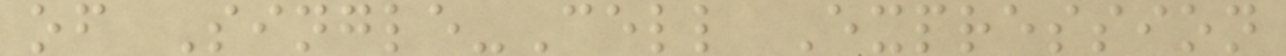of Single-Cell Expression
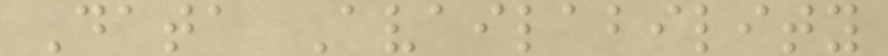Data Availability
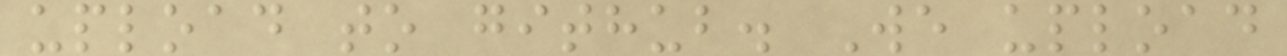upload to github. We upload
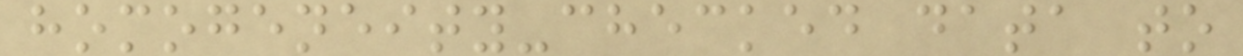homogeneity-checked data to
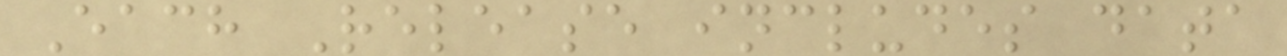Each Release includes data
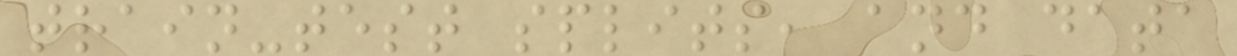train-test splits, and data
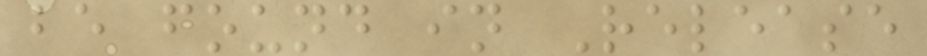be found in Release
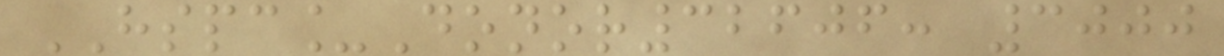HSPC_Donor32606: 3000
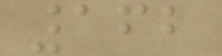162
